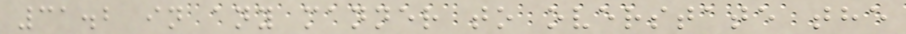31.2 in any manner to overstate the
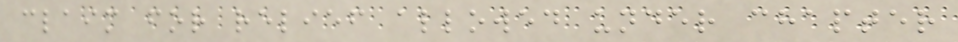claim for relief allowed under chapter
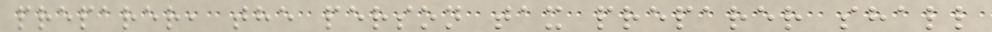preparer, the person tax preparer shall
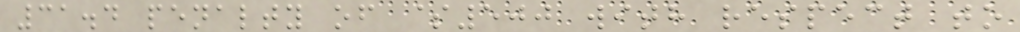31.4 penalty of $500 with respect to
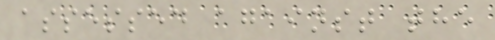assessed against the
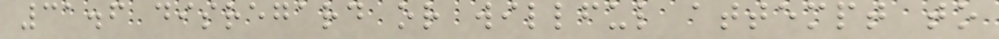31.6 disregard or willful attempt to
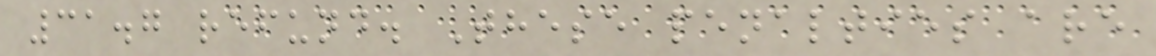31.7 refund. These penalties are
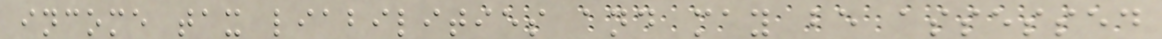income tax liabilities and may be assessed
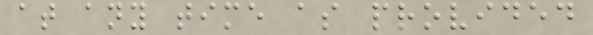at any time as provided
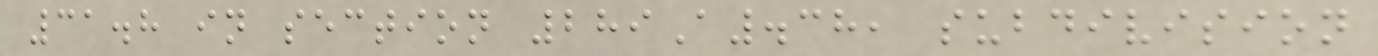31.8 in section 289A.38, subdivision
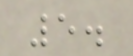5.
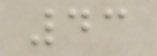43
